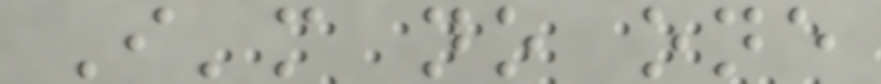I'm no one
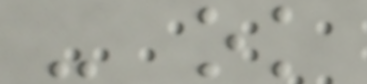- ok
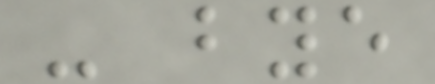- bye
